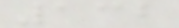132
